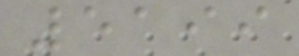5199
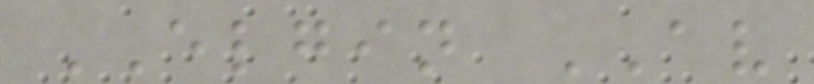ELGIN AV
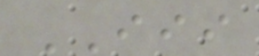III
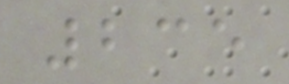235
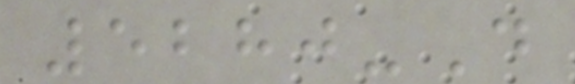5280-D
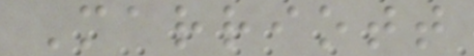Marriott
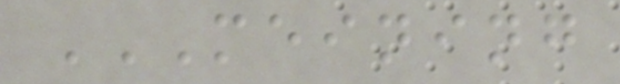MEINING
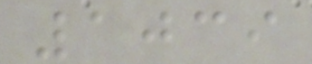1039
